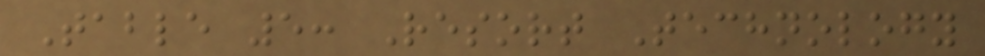Table 5: Resort Technology
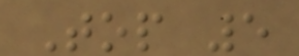Top 5
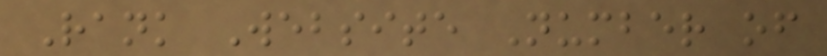Rank Website Number of
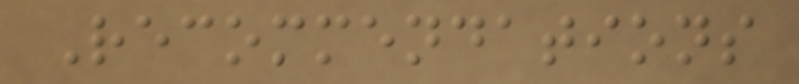Recommendations
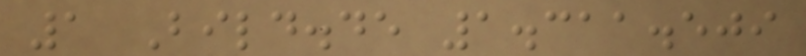1 Bild.de 1.311.509
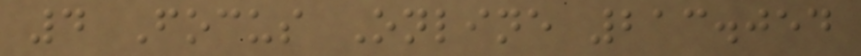4 Focus Online 213.054
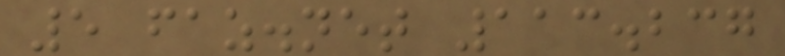5 faz.net 113.237
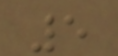5
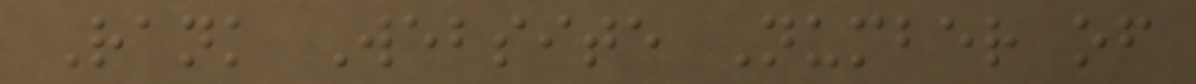Rank Website Number of
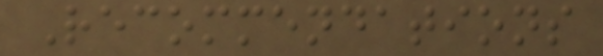Recommendations
